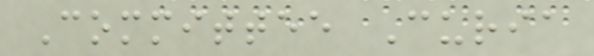Committee Curia
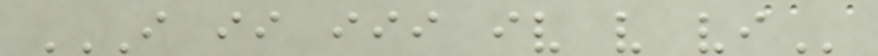I II III IV V VI
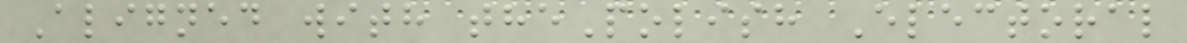Aligned with thePolish Electoral
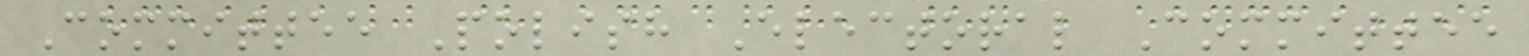Committee Polish Electoral Committee
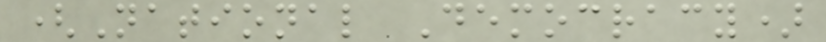(National Democracy)
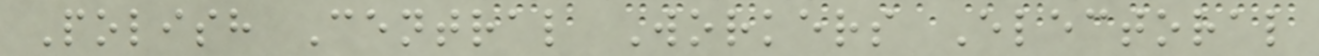Polish Central Workers Electoral
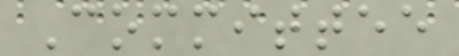Committee
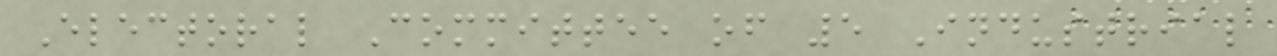Electoral Committee of 5 Industrial
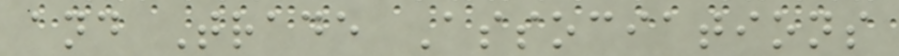and Trade Associations
